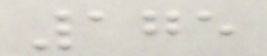175
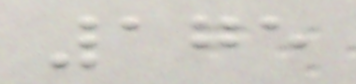175
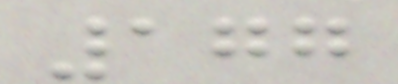177
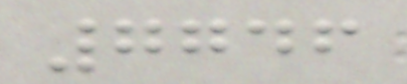7746
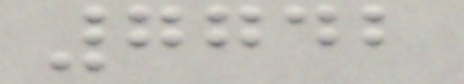7742
